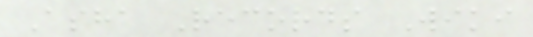Asha Records Wiki
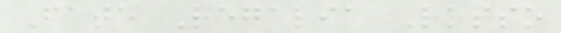Fate Regalia Rosso
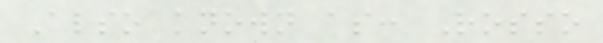Also known as: Rosso
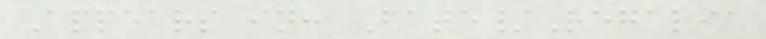Appears in: Fate/Regalia
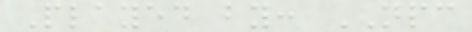Played by: NPC
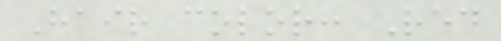Hair color: Red
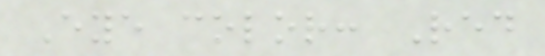Eye color: Red
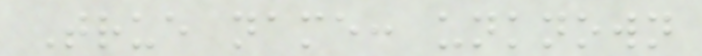True name: unknown
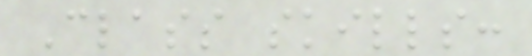Class skills:
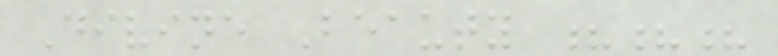Divine Beauty ???
